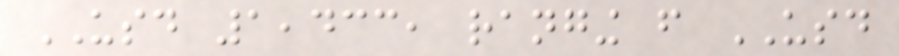USD 1,433, ranging from USD
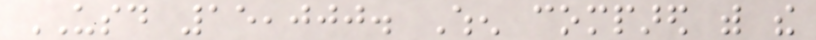USD 15,000. When compared with the
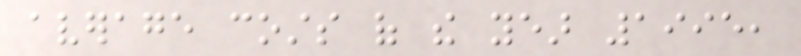average costs of the year 1995,
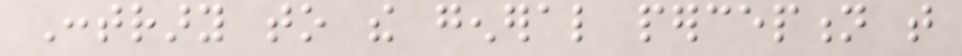Contrary to the general perception that
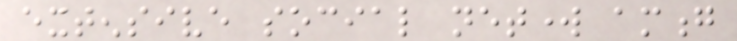extensive social network among
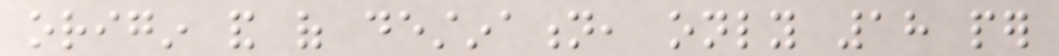origin and of destination, only 18 per
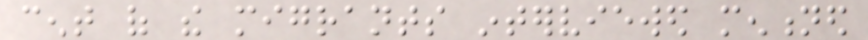cent of the migrants interviewed mentioned
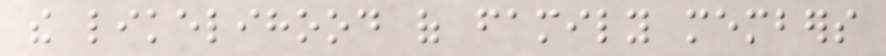the likelihood of family members
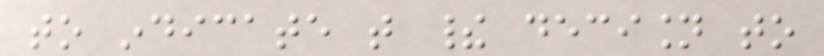to indicate that their decision to
